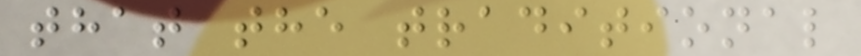that the traditional
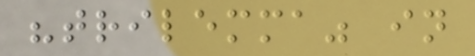"trilemma" in
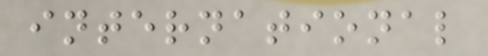international
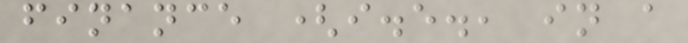finance (i.e., in a
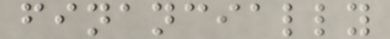financially
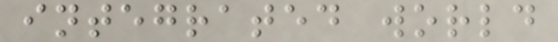integrated world
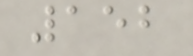152
